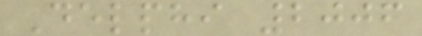Delphi 2006
